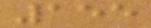155
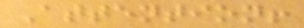Attention!
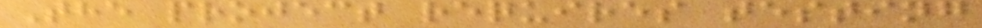The project requires testing
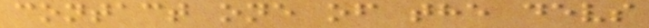contact one of the devs
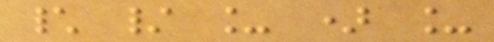\ / _ ) _
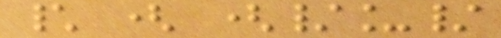\ ( (/_/
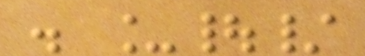. _|/
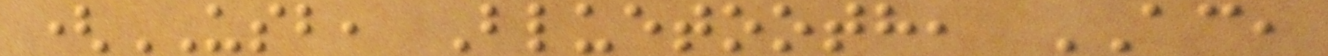(USB, Bluetooth, AC,
